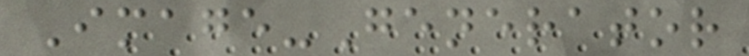Image-Generator
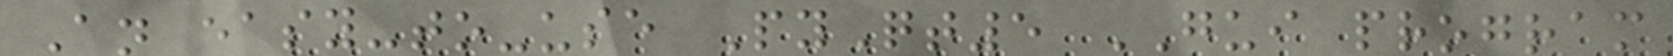An easy-to-use PyQt5 GUI program
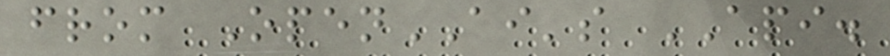from OpenAI's API.
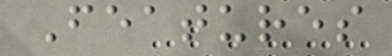Features
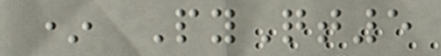* PyQt5
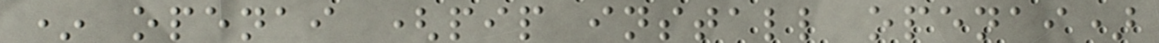* openai (pip install openai)
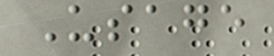Usage
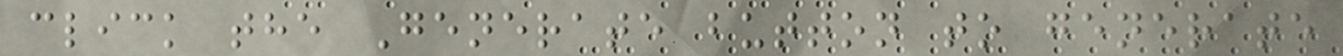click the Generate button to generate
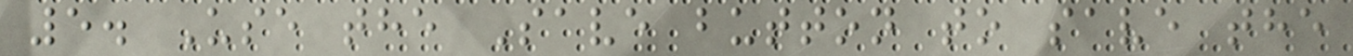5. Use the Save button to save the
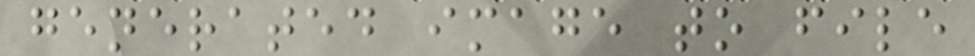generated image to file
